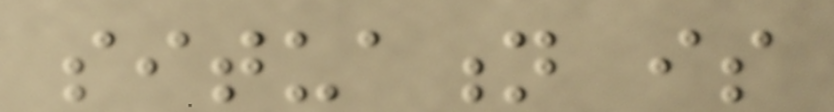situation is
